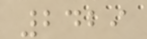2429
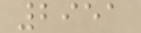2951
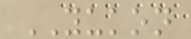YUKON
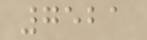7521
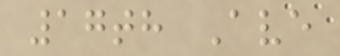17th Ave
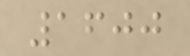1600
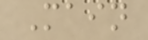Main
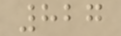827
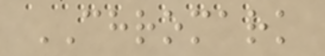CHROMARK
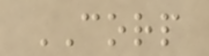CORP
